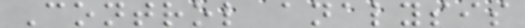Control analysis
